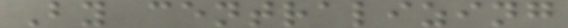By centralizing
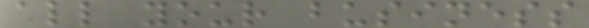all your business
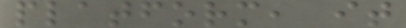platform, it
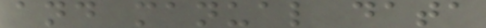and manual data
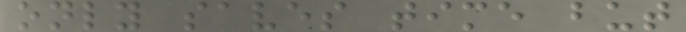only saves time but
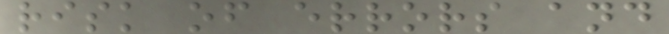risk of errors and
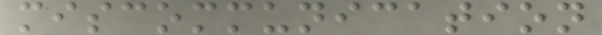miscommunication
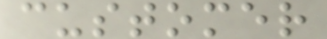customer
